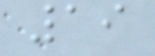19
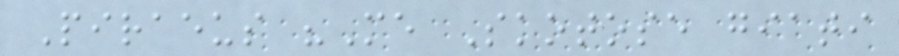Piraeus "Me Skotose giati
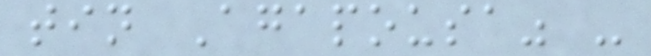tin Agapousa" -
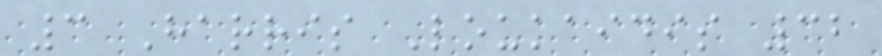3 Harris Loukaidis 32
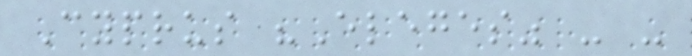Cyprus "Eleges" - -
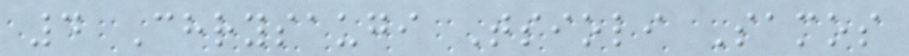4 Chrysaugi Tsioli Samos
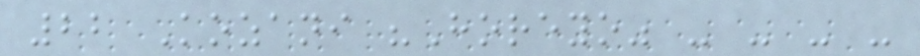22 Kozani "Horeyo" - - - -
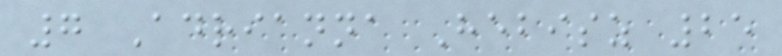7 Adrianna Hebisz 25
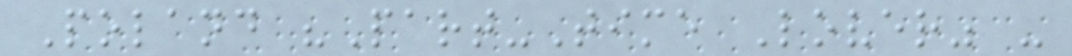Poland "Part-Time Lover" -
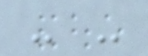- -
